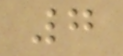7
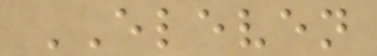ELEVEN
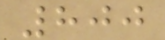800
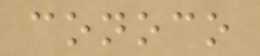conoco
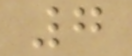7
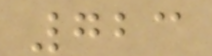723
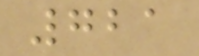721
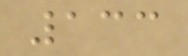133
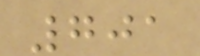701
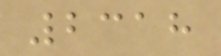2318
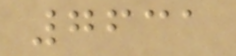7631
